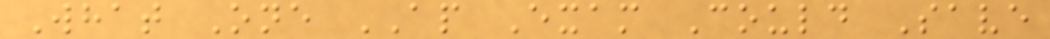What One AP Exam Could Save
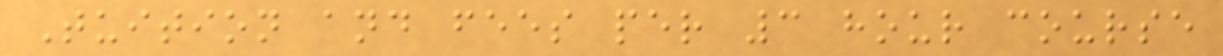Tuition and fees per 3 hour course
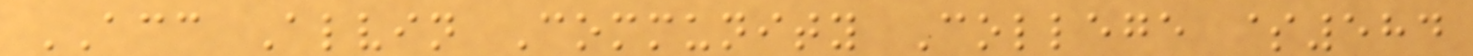ACC Alvin Community College $584
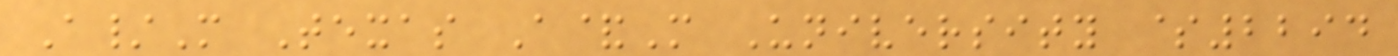A/M Texas A&M University $2294
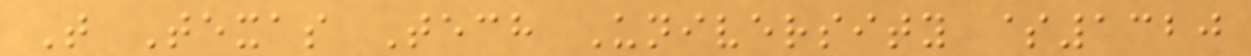T Texas Tech University $1320
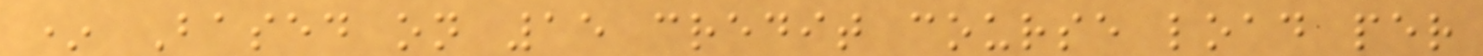* Based on 15 credit course load per
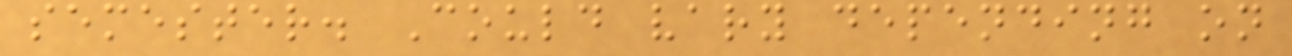semester. Could vary depending on
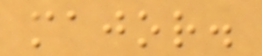major.
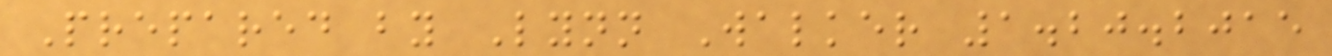Prepared by Lynn Walker 1.20.2015
